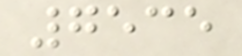7535
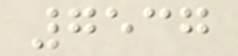7537
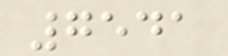7541
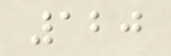120
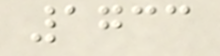1733
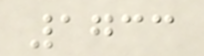1733
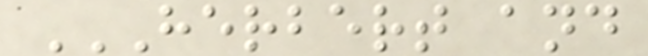HERBERT AND
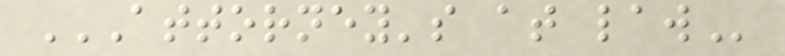ATTORNEY'S AT LAW
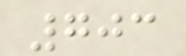703
